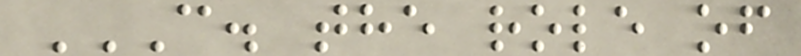C. THE ROLE OF
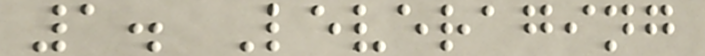1. Leveraging
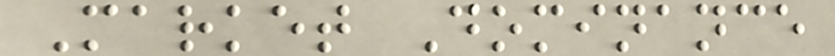Market Dominance
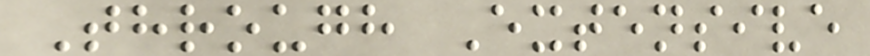Through Extensive
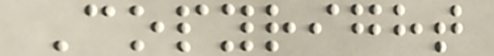Copyright
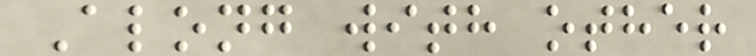Along with other
